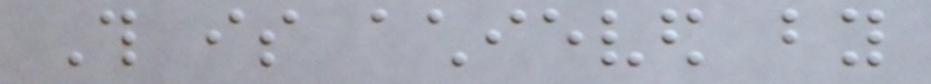This is achieved by
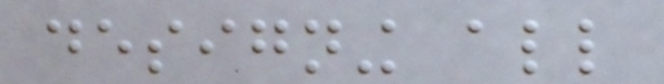designing all
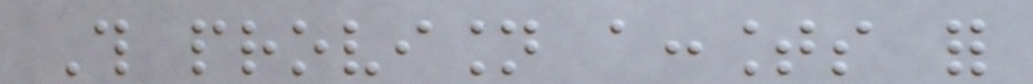This provision accounts for
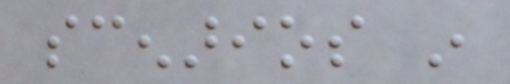scenarios in
